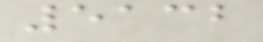5132
